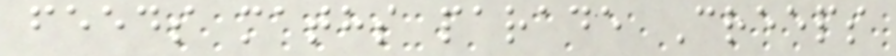feeds maths parade Creeps
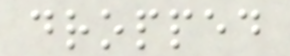dropped
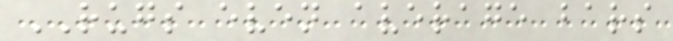RUGS even average bars
